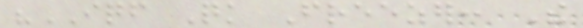"IQF Quick Freezer: The
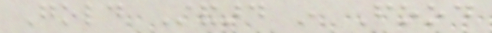Gold Standard in Food
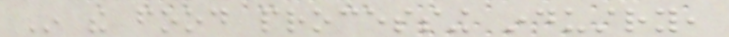In the food processing industry,
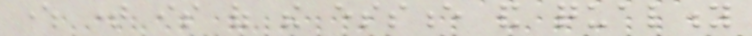where time is of the essence and quality
